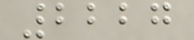2227
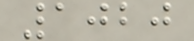1020
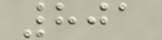801
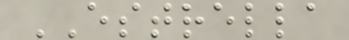ESTRELLA
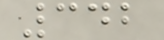342
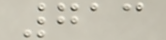713
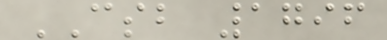CSB 1796
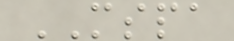MSPA
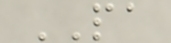PA
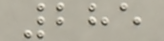285
